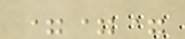===
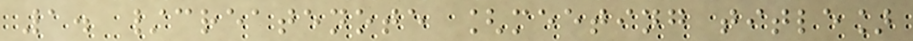1. /createnote [meeting title]
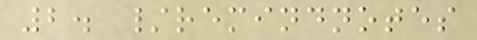2. /remindnotes
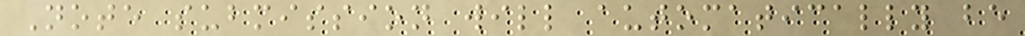Note submission will automatically be
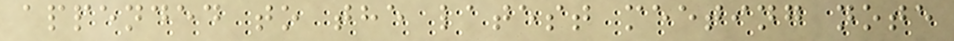appended to the latest meeting note
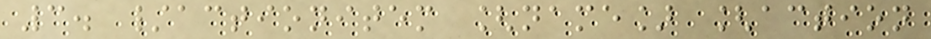3. /actionitem [name] [action
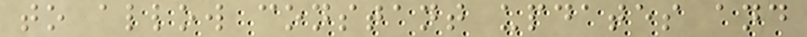to allow constant updates and
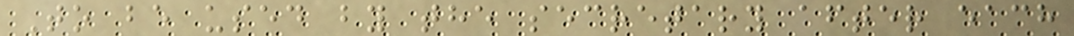To be used by the secretary after each
